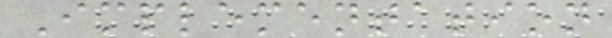Implementation
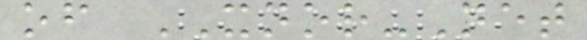of XNOR-Net
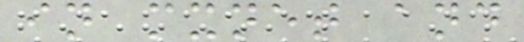in mxnet and
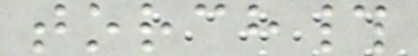torch#
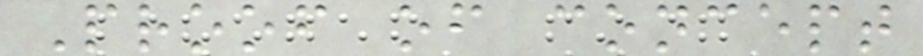Proof of concept
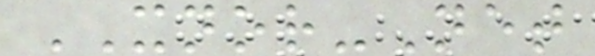XNOR-Net
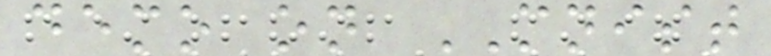demo on MNIST
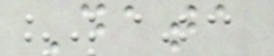Data
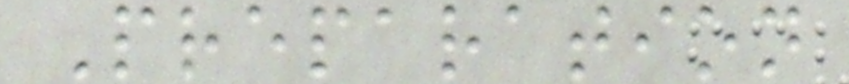Preparation
